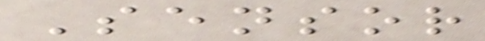Sensor
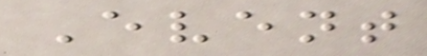Event
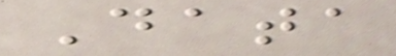Data
